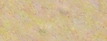A
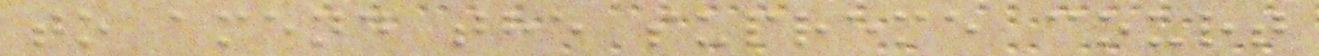to amend the supreme court
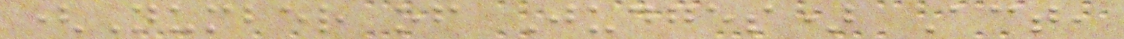(Number of Judges) Act,
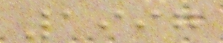1997
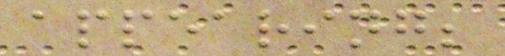appearing;
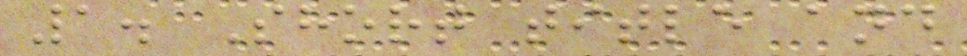1. Short title and
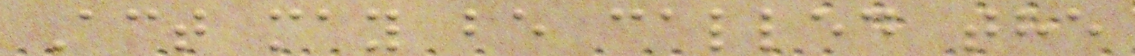Act may be called the
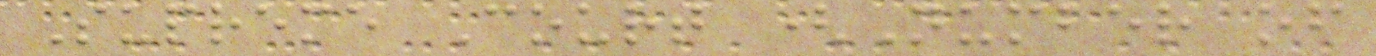Supreme Court (Number of
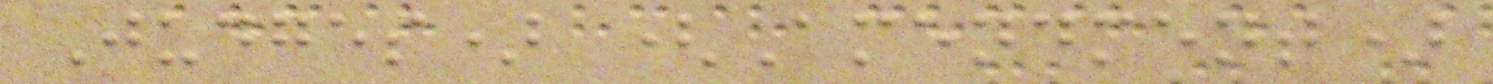Judges) (Amendment)
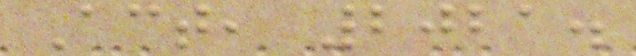Act, 2021.
